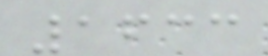1633
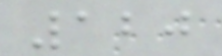120
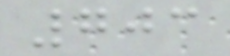703
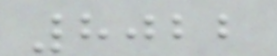8022
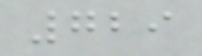729
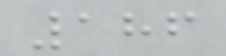186
